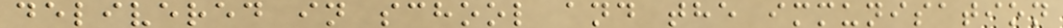delivered in school and the immunisation
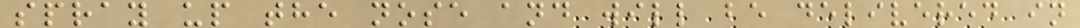spray up the nose and will be delivered in
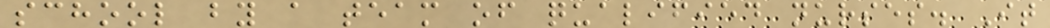school by a team of qualified nurses. It
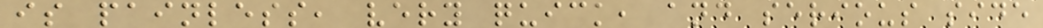is painless, very quick, and serious side
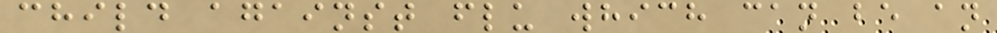child against flu which can be an
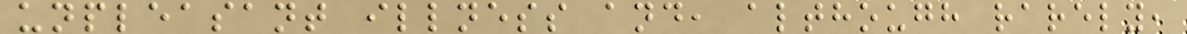unpleasant illness and, although rarely,
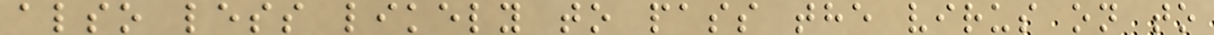also less likely to pass the virus on to
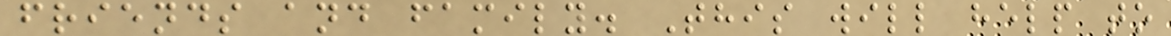friends and family. This will help to
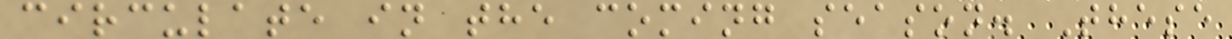circulate in the coming season. These
